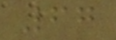67
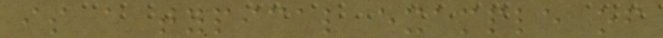is a typical example of
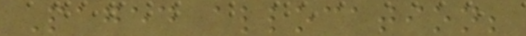Paged allocation;
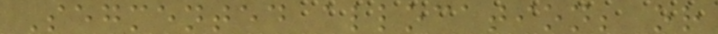Segmented allocation; or
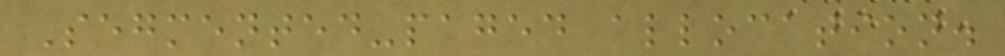Segmented-paged allocation.
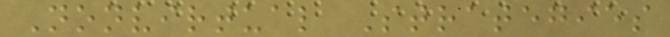Nonvirtual Strategies
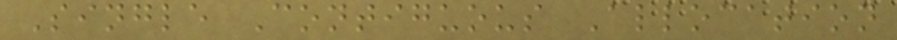Single Contiguous Allocation
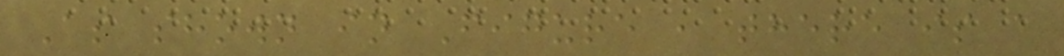As shown in Figure , there is a
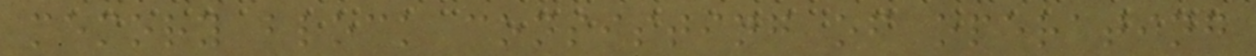memory block consisting of operating
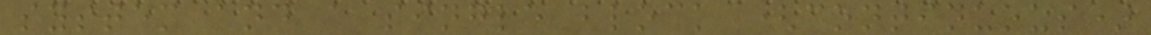system and a single block (continuous)
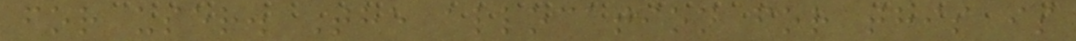for user. The allocation for this is
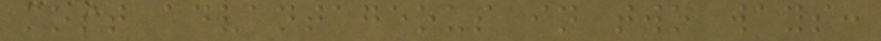most advantageous in two ways:
